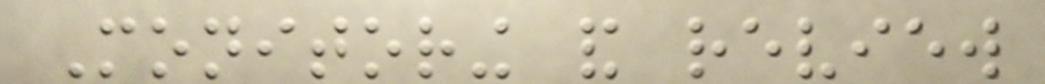Monitoring and review
